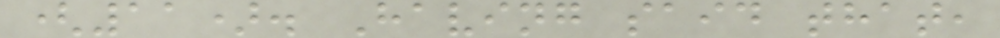(11). Having said that,
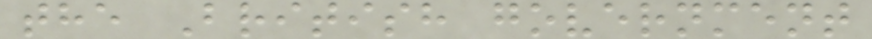the British government
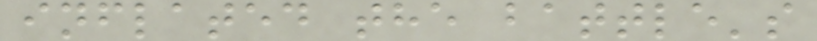inflated the battle's
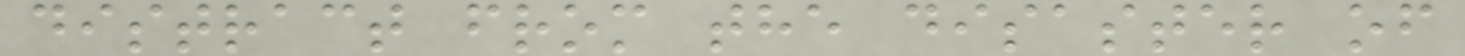distract from the disaster of
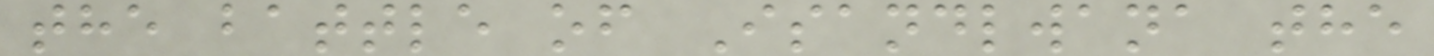the battle of Isandlwana the
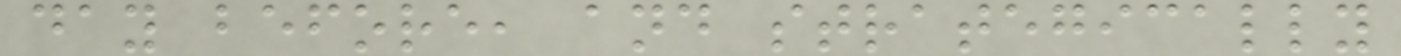day before, and strategically
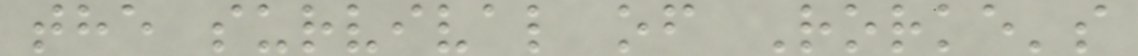the survival of Rorke's
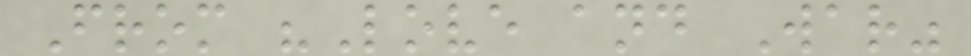From "Love and War"
